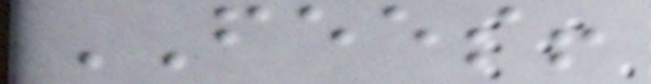FEES!
